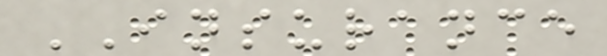INSURANCE
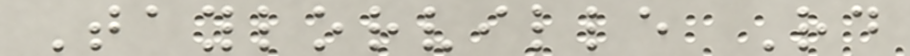Taylorville Rd
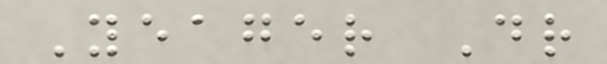Yeager Dr
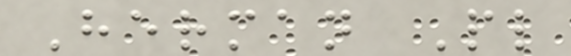Herman Pl
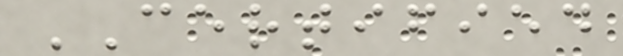CERTIFIED
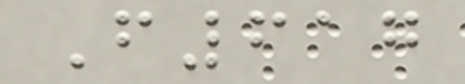F617
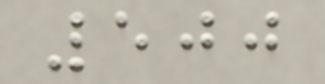500
